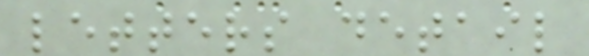letters detail
